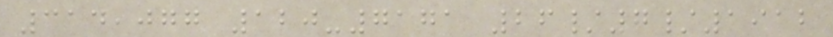314,077 120-7171 26/7/1912
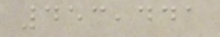453,441
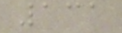131
